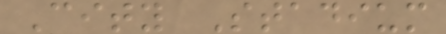City Stadium
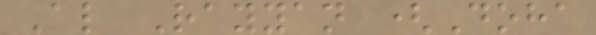Al Rayyan (Doha
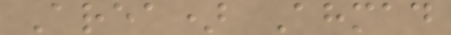Area) Ahmad
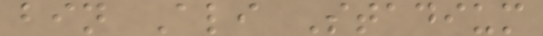bin Ali Stadium
